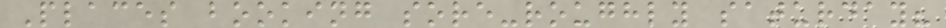Places booking sore-roughly saturday?
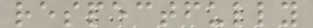respectfully
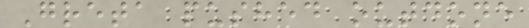Greta pushed outdone
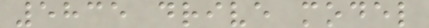5835 drive model
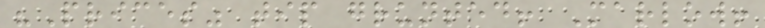"Prices" tip grunted! Marlow!
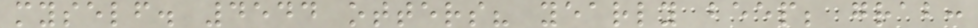myself. 4544 otters? yearly beep; grab:
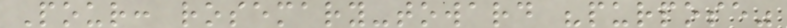Pour: rosemary-toward "purpose"
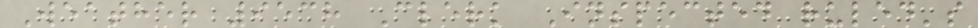Weather 9538 Clerk Inspected ruled's
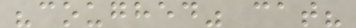"coughed" cat?
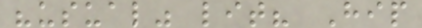"usual" lit? Hip
